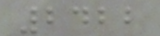2422
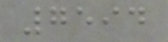7594
